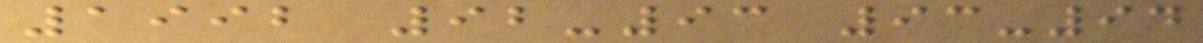1992 92-93 93-94
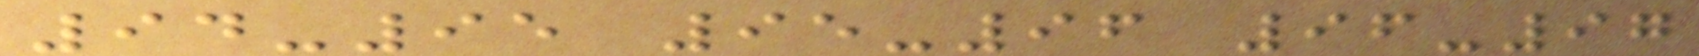94-95 95-96 96-97
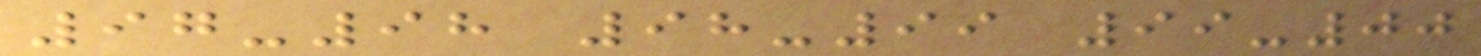97-98 98-99 99-00
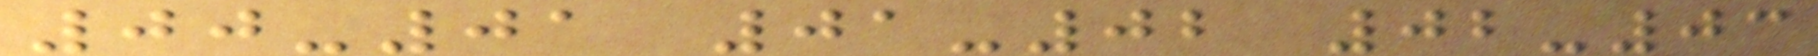00-01 01-02 02-03
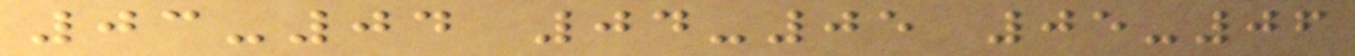03-04 04-05 05-06
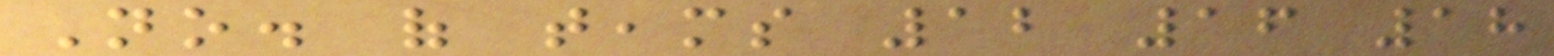No. of teams 12 16 18
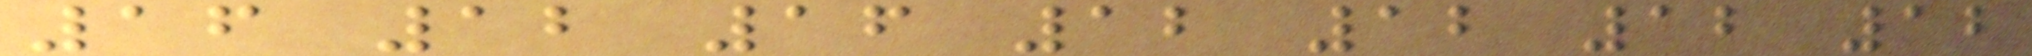16 12 16 12 12 12 12
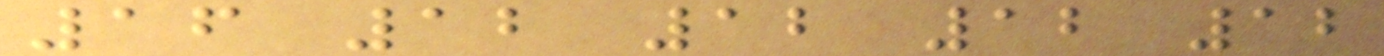16 12 12 12 12
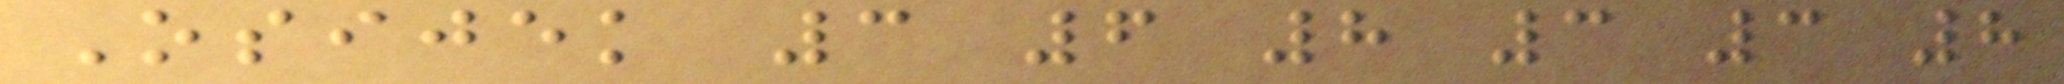Osijek 3 6 8 3 3 8
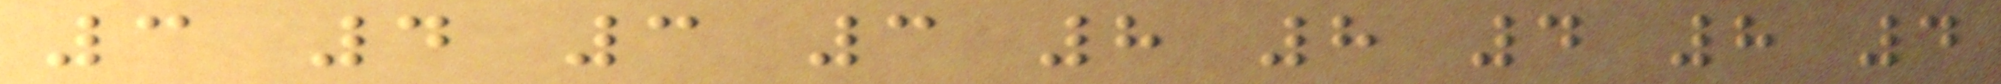3 4 3 3 8 8 4 8 4
